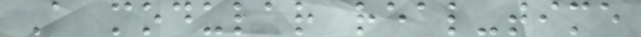A modular real-time
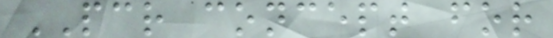PCR concept for
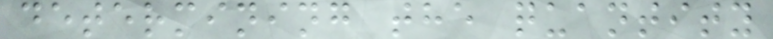determining the quantity
